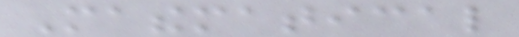Mathematical
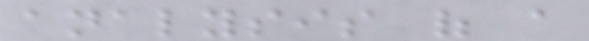analysis of a
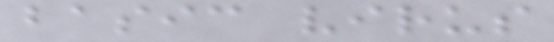basic virus
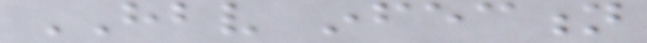HBV infection
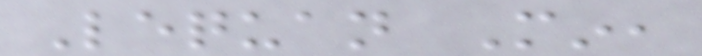Lequan Min,
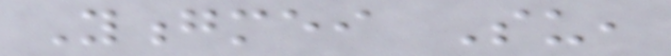Yongmei Su,
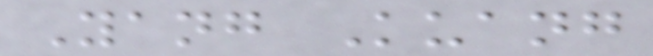Yang Kuang
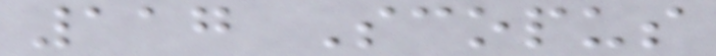117 Scopus
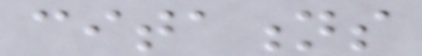citations
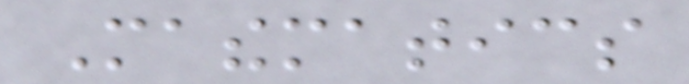Mathematics
